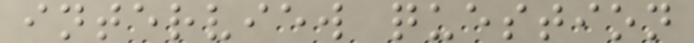interview question
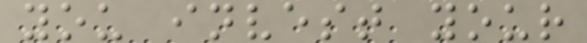you invest your
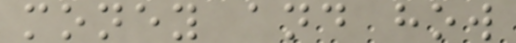money and how
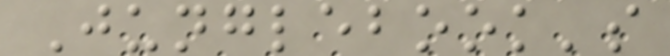Junglebook's
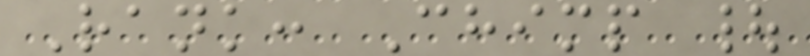Rank: Chimp |
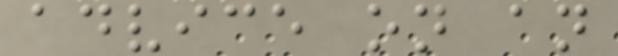advice on an
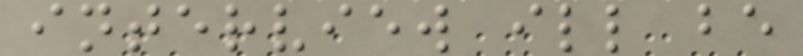interview ill be
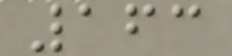163
